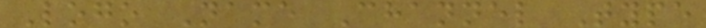Logo Name Channel Type
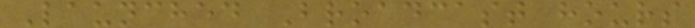Launched Broadcast hours
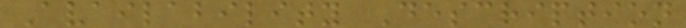Availability Description
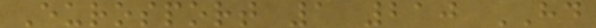Eurosport 1 210 HD
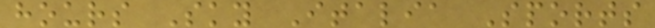hours Sky Italia Sports
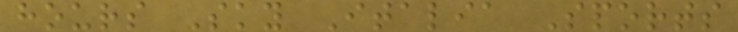hours Sky Italia Sports
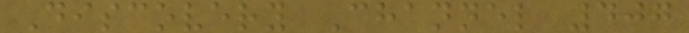Discovery Channel 407
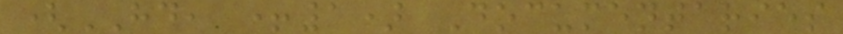(HD, +1) Documentaries
